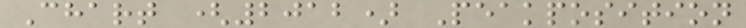Chart (2012) Peakposition
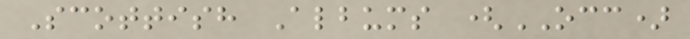Scottish Albums (OCC)
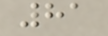81
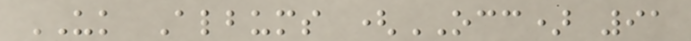UK Albums (OCC) 91
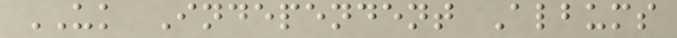UK Independent Albums
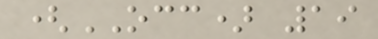(OCC) 19
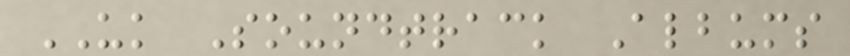UK Soundtrack Albums
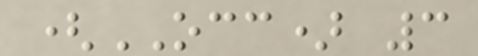(OCC) 3
